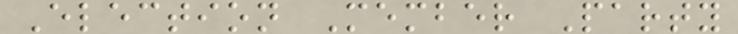Election Member Party
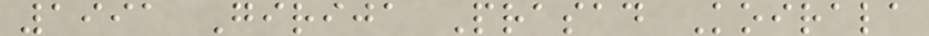1991 Girija Prasad Koirala
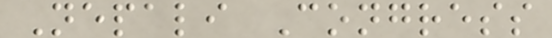Nepali Congress
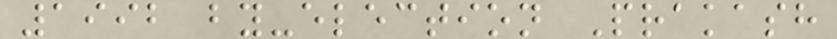1992 by-election Prakash
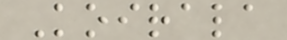Koirala
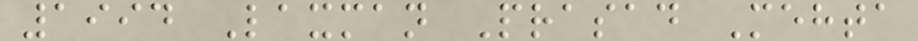1994 Laxman Prasad Mehta
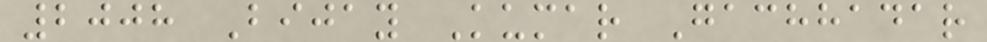2008 Bijay Kumar Gachhadar
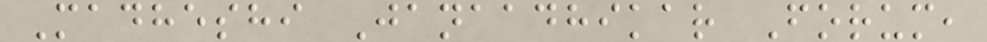Madheshi Janaadhikar Forum,
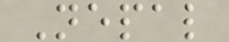Nepal
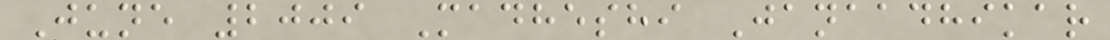June 2009 Madheshi Janaadhikar
